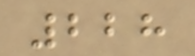228
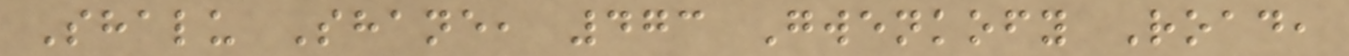Shalu Shane, 473 Gwenkofy Road,
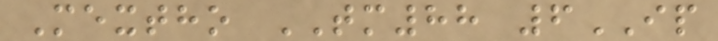Mextho TM88 6IP
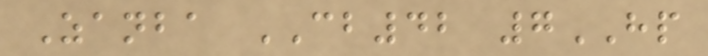Zanba CB42 7HP
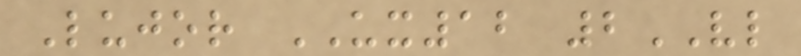Lujor UX12 2VL
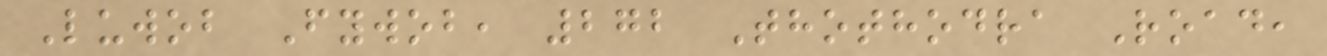Luwob Fywob, 272 Thothodra Road,
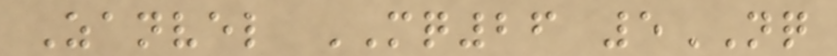Zanvel MQ26 5NQ
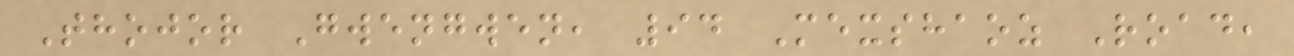Thojor Gwengwen, 94 Mexshaoz Road,
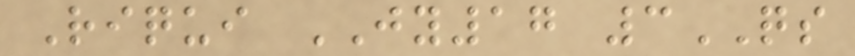Riqui JY17 3QS
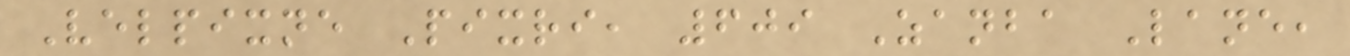Velpixne Pixri, 609 Zanba Lane,
